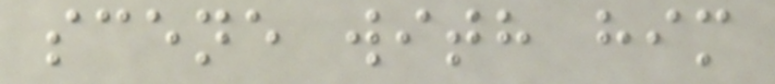scene with him
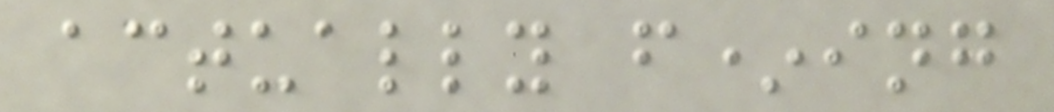actually f*ing
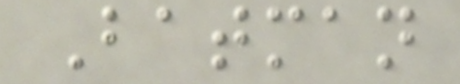Batman
